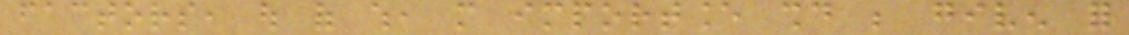factors, out of which, more importance should be given for
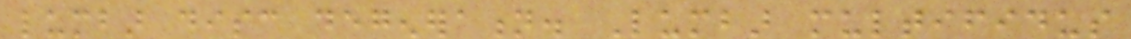lumbar disc degeneration. Lumbar multifidus
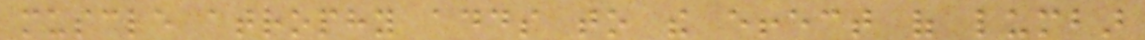muscle atrophy adds to the effect of lumbar
